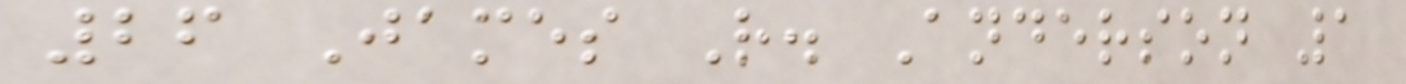26 James R. Anderson 1
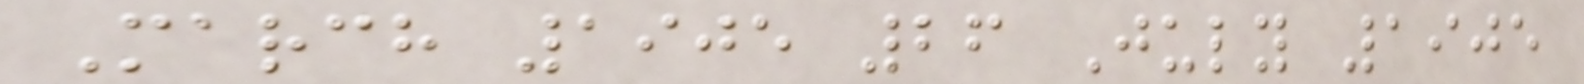March 1905 26 July 1905
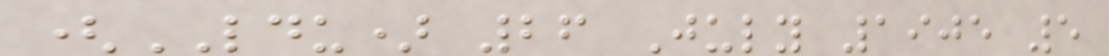(LDU) 26 July 1905 5
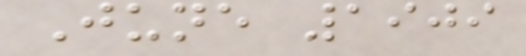June 1909
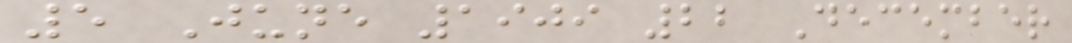5 June 1909 22 December
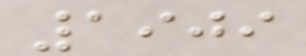1909
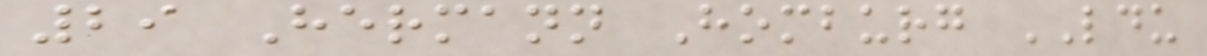29 Hermann Homburg LDU
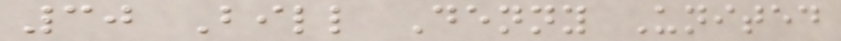30 Bill Denny United
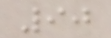90
